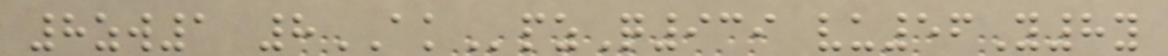8zw1 8AKpzQ939 vu56Y8y
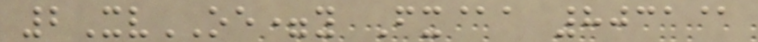2XvOE=y Fx@a 8031@
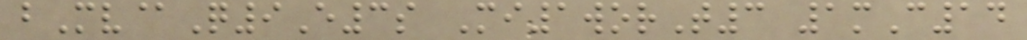bMv@Q9E3s Mi1worT3 1mC14
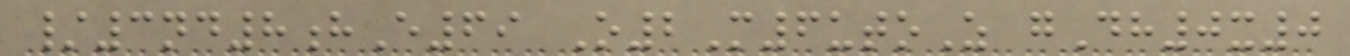/3nd8hE69 O2M6utoZ gDh0x0
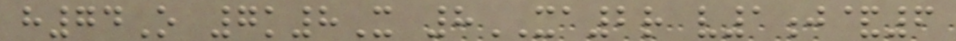h74O 7k8X 8XA2r v1j&6
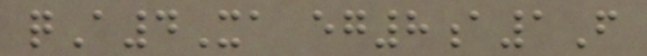qA4Xa eg8a1F
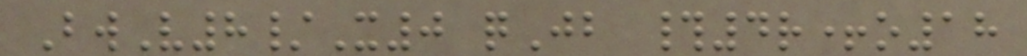BwV8/X0 qJb #4r+o18
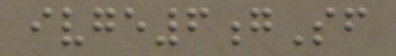ivge6gSf
